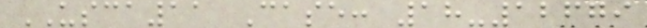USCA11 Case: 18-12679
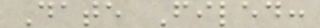Date Filed:
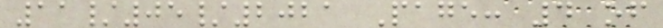11/05/2021 Page: 4 of
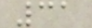31
